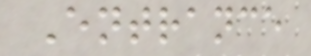Entrance
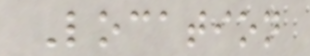Location
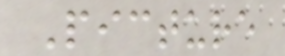Picture
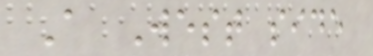A West side
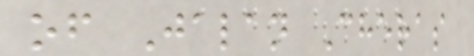of Jalan Cheras
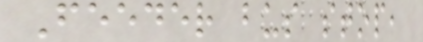Feeder bus stop,
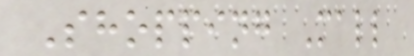Shopping Mall
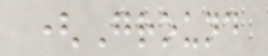(Ground
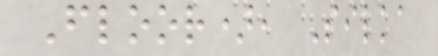Floor), Silka
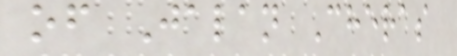of Jalan Cheras
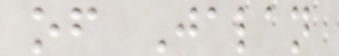of Jalan
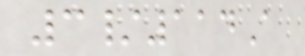3/114A
